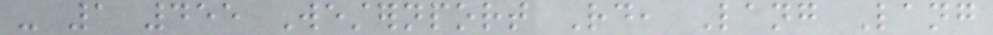- 1 455 Westernport Rd, Lang Lang
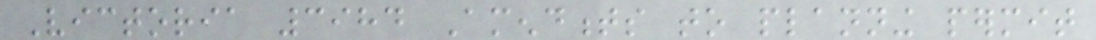Victoria 3984 Amendments to planning permit
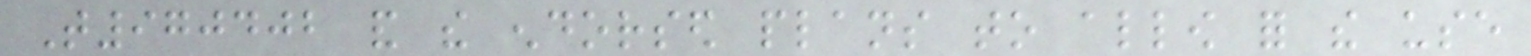T970402 and the endorsed plans to allow for the use
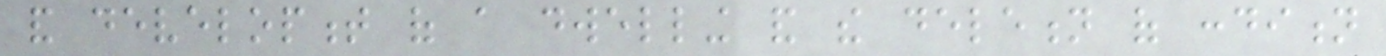and development of a dwelling and the deletion of condition
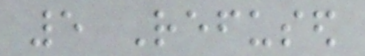5 Refused
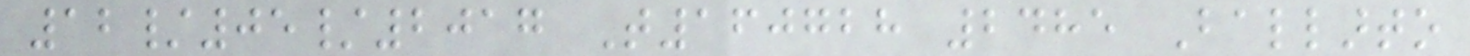12/05/2017 T160728 2485 Ballarto
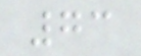73
